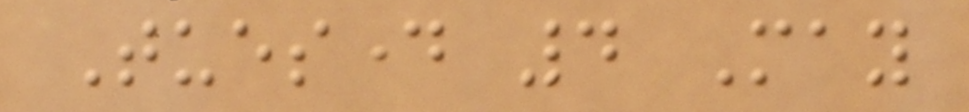Tuesday 4 May
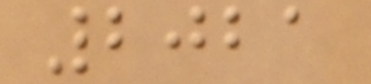2021
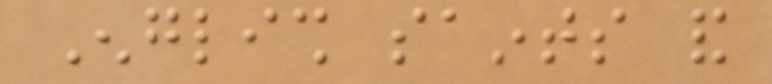English saints and
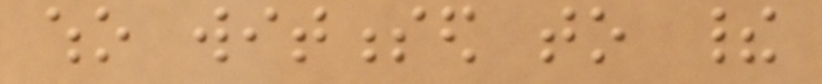who witnessed to their
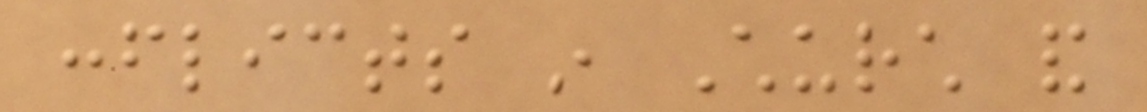conflicts in Church and
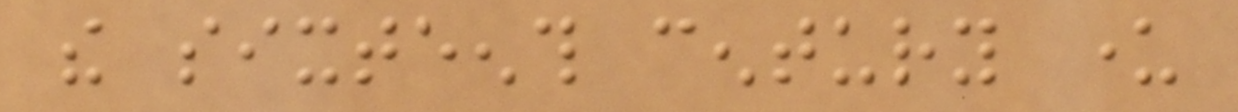the sixteenth century under
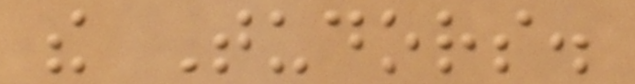the Tudors.
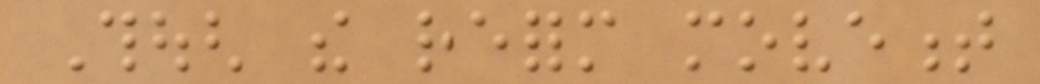Though the reform movement
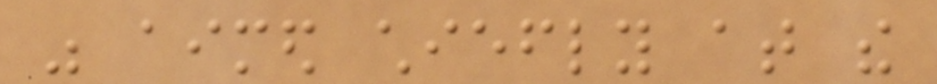was aimed chiefly at the
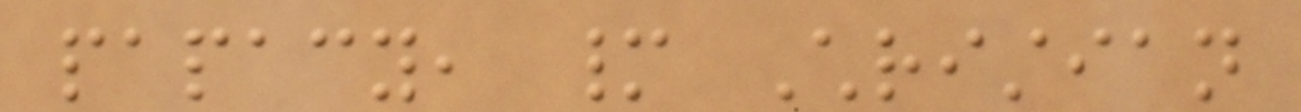papacy, many Christian
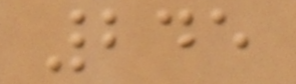245
